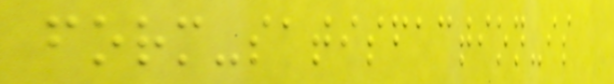form-satisfaction-is
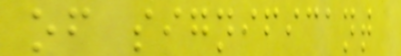of significant
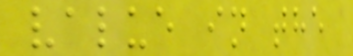value in the
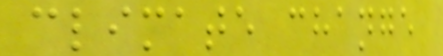climate change
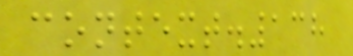context.138
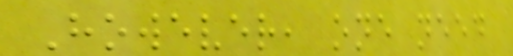However, one need
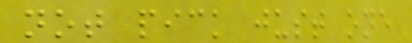not pick just one
